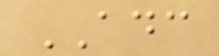ADC
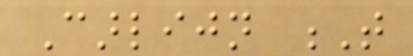Carlijn T
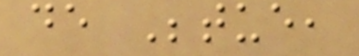de Betue,
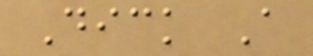Dick A
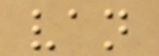van
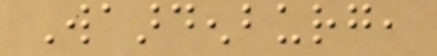Waardenburg,
